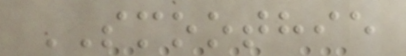SMOOTHIE
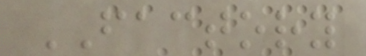FACTORY
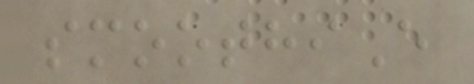smoothiE
